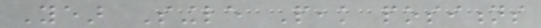Year Single Peak positions
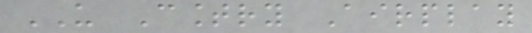US Country Airplay
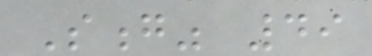Song" 49
